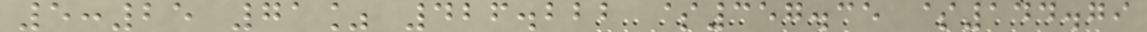5:25 71% 426.222 $357.35 $144.79
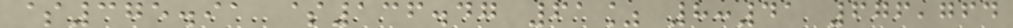$375.91 $136.47 61% 8:41 676,764
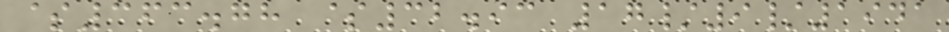$363.78 $32.93 17/9/1941
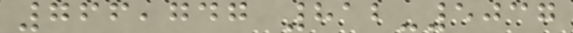766,747 812-5037
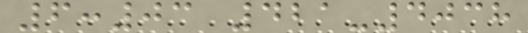6:03 421-4038
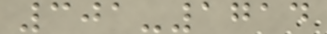301-1714
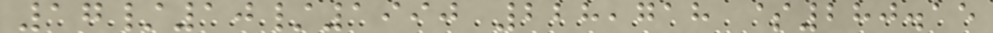17/10/1990 228,718 $280.15
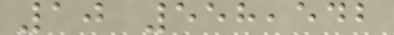10 558,542
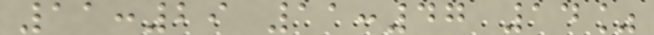11:29 11:47 14%
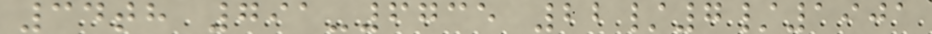34th 791-6735 22/7/1901
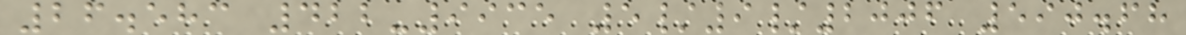26.583 422-9935 5/9/2006 590.68
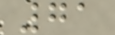71
